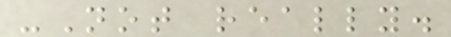-Not really.
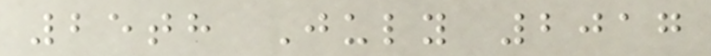25th July 2017
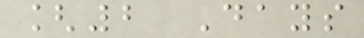[2 Days
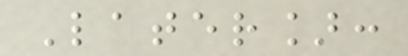Later]:
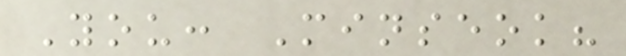You: Minseok?
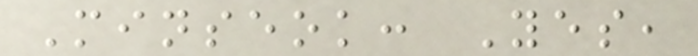Minseok: Yes,
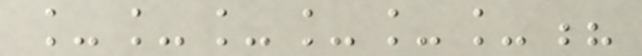______?
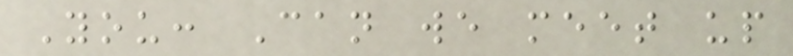You: Can we meet up
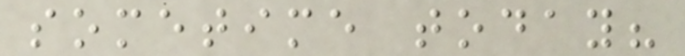sometime today?
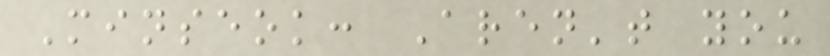Minseok: Aren't you
